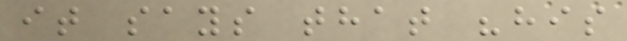it says that "his
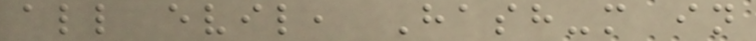all evil, Hash-m in
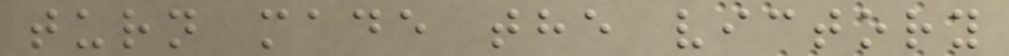turn made the victory
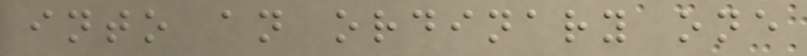into an ordinary one
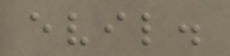evil.
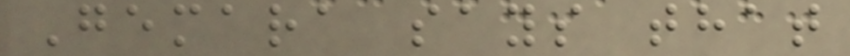Gemara says that
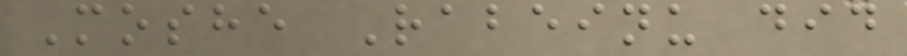Moshe Rabeinu did
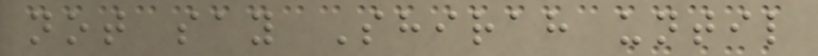not say Shirah until
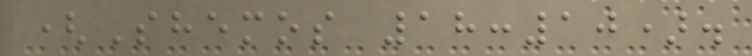(Shemos 18:10).
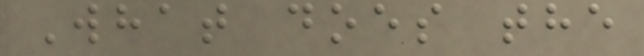What does the
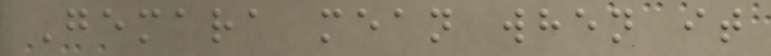Gemara mean when it
